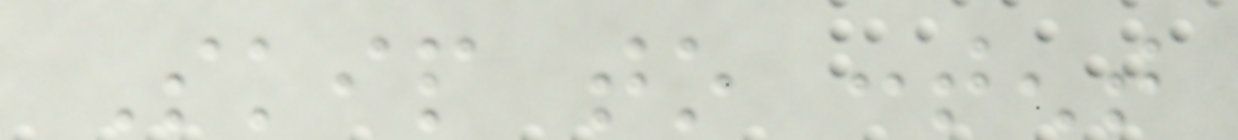Skip to content
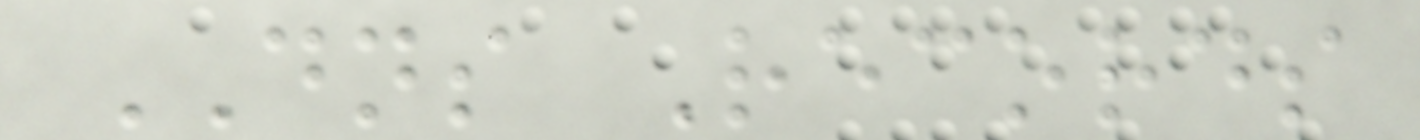DNS Records
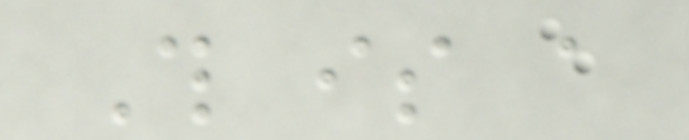This is a
